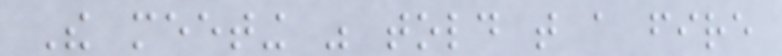The meeting was told that a fire
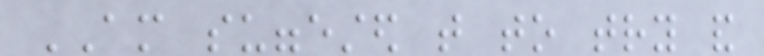AM suggested that to try and
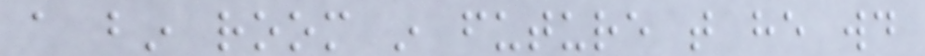a bin room in future that he would
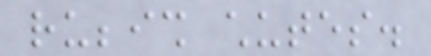rubbish chutes.
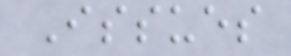Issues
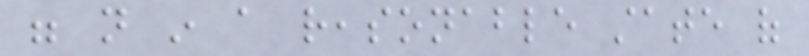were not in a reasonable state of
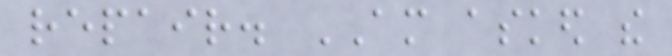repair. AM asked the
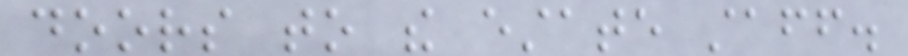doors to the estate staff.
